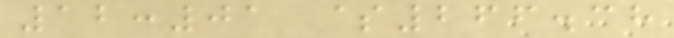12:01 $266.38
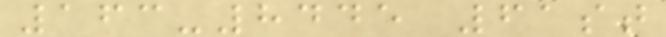163-8445 61st
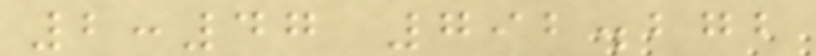2:47 792.272
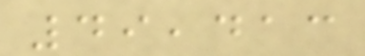49,413
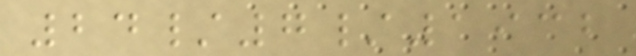24/7/1932
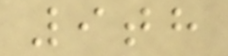9th
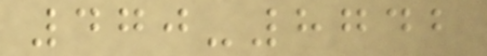470-8742
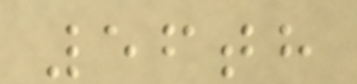56th
